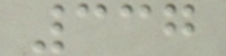337
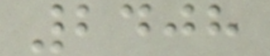2408
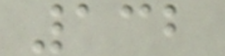132
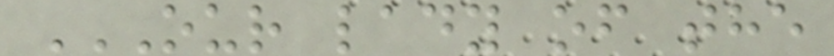OUR LADY OF THE
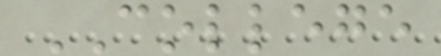COLLEGE
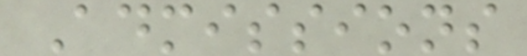Admissions
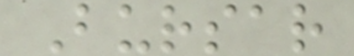Bursar
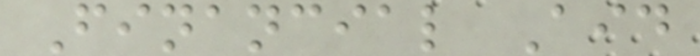Financial Aid
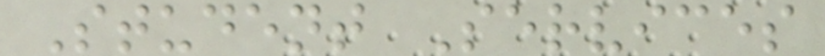Student Services
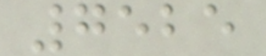7525
